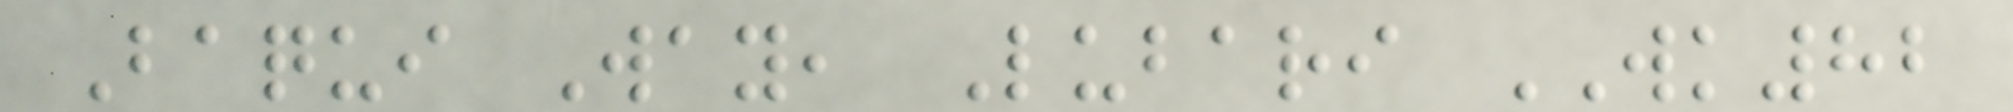Baqui Way, Lubari WK82
